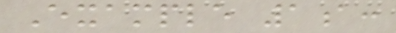Example 1a:
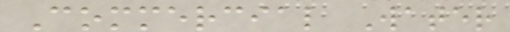Commercial Water
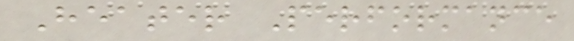Heater Performance
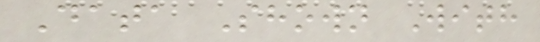Data Shown With
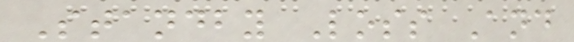Standby Loss And
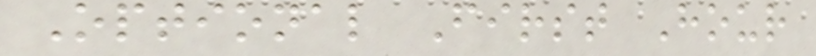Optional First Hour
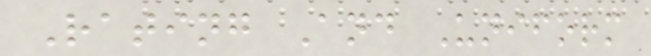Rating And Uniform
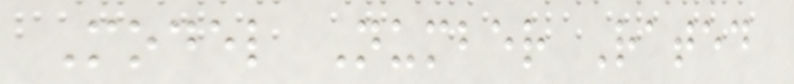Model Number Rated
